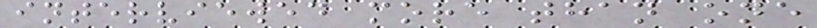interviewed more than one
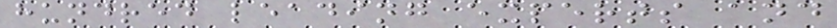hundred leading experts and
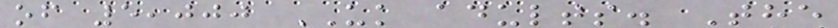of 5,000 UK adults. The
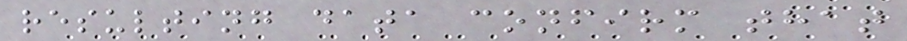resulting data confirm that
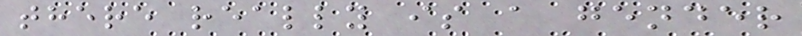there really is a gender
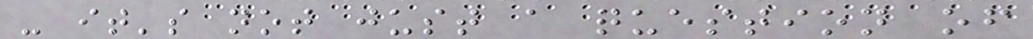- it's not just a question of
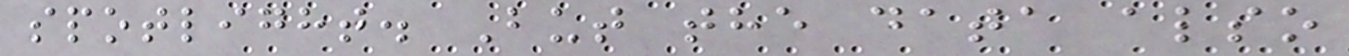spotlight. But the data also
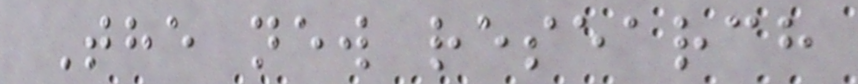The new research
